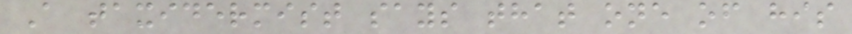A taxidermist says that one of his
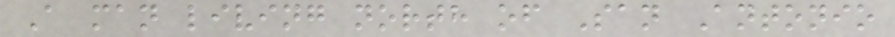A man living north of San Antonio
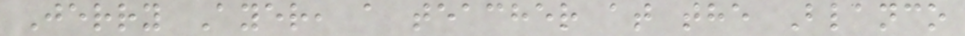Jerry Ayer, a teacher at the Blanco
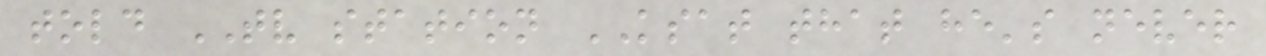told TV station KSAT that he's never
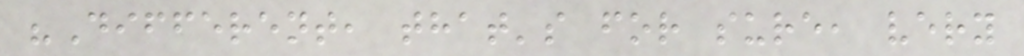"Different, that's for sure, very
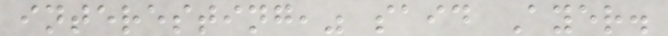interesting," said Ayer.
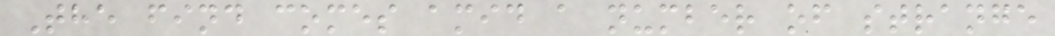The find comes amid a number of strange
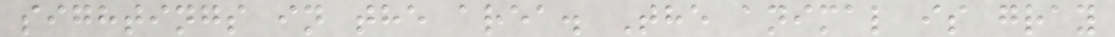sightings in the area. The animal is gray
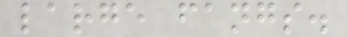large fangs.
